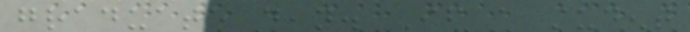graduate dean. If a student
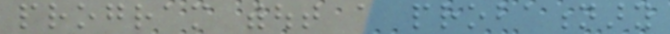program without a probationary
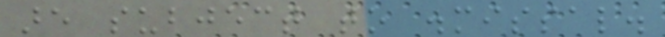are subject to dismissal.
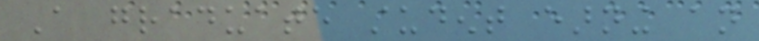A graduate student earning an
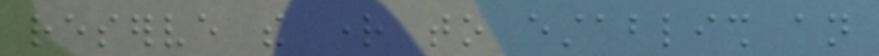reserve the right to establish an
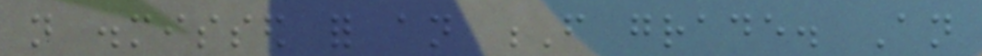not dismissed for an F grade. An
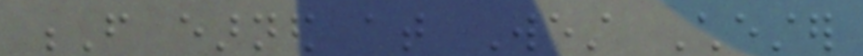F earned at West Chester
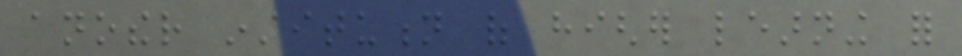another institution of higher learning for
